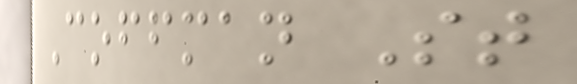Coffman St
